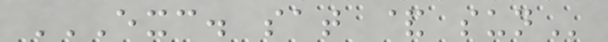EXC. SAT & SUN
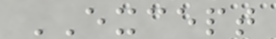EXCEPT
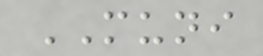MUNI
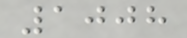1008
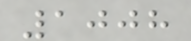1008
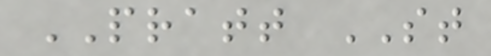PRATT ST
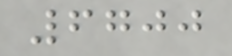6700
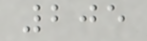205
